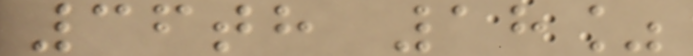36th 18%
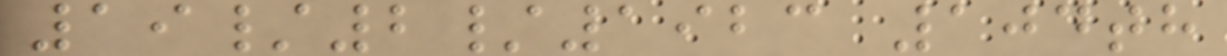19/2/1923 104th
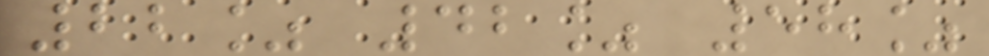22% 42% 58%
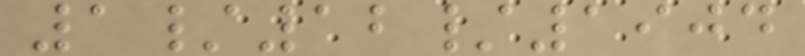1/12/1904
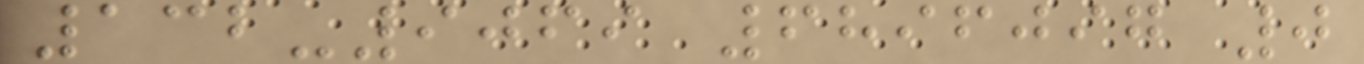132-9069 6896097 0
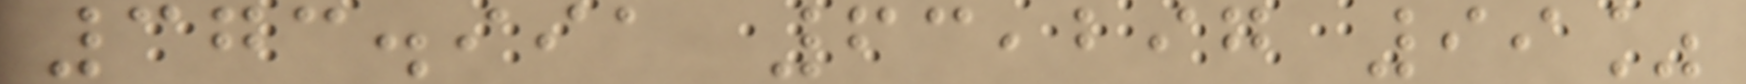373.991 63,297 99%
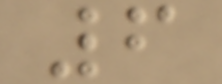6
